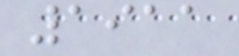1911
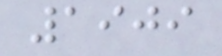1909
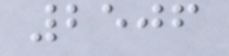2506
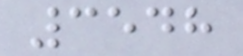3548
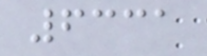6331
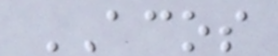ACOS
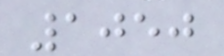1050
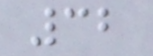32
